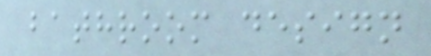bathroom design
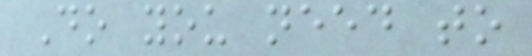Do you need to
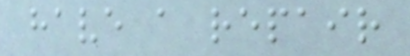have a repair
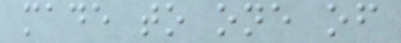made to one of
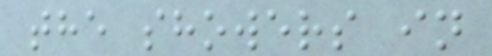the showers in
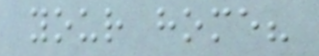your home?
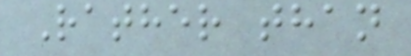Rather than
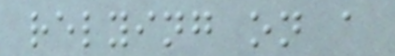relying on a
